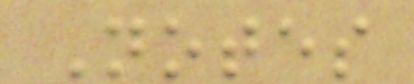Notes
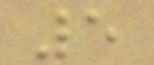5
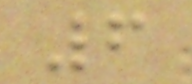6
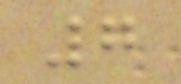7
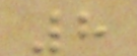8
